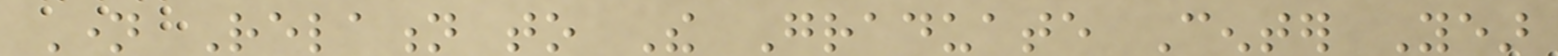Name Relation to The Graduate Center Year
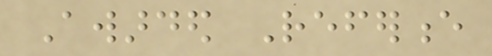Awarded Reference
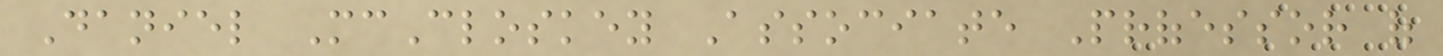Daniel McCloskey Associate Professor of
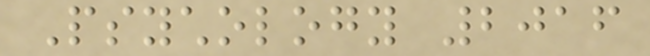Psychology 2016
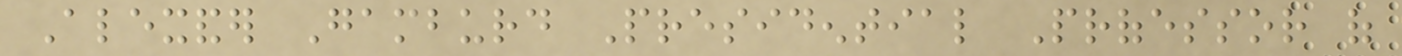Alexander Gamburd Presidential Professor of
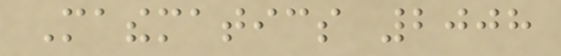Mathematics 2008
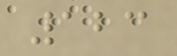123
